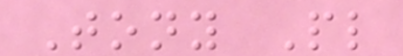Tony Pl
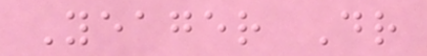Yeager Dr
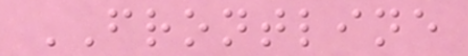FRONTLINE
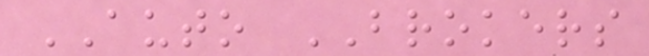AUTO BROKERS
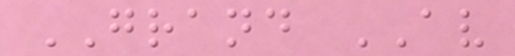GRAND AV
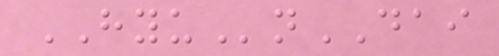HYUnDAI
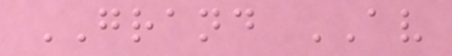GRAND AV
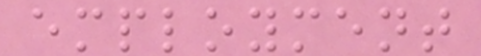employment
